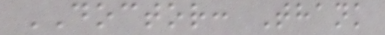DOCTOR: Thank
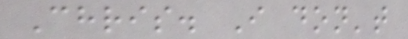Chris. I don't
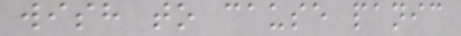wish to cause panic
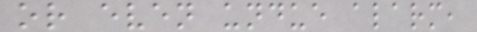or even undue alarm,
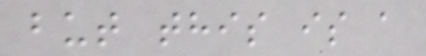but this is a
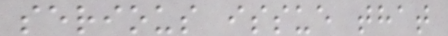serious issue that
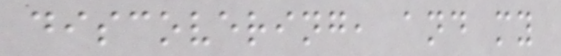discovering, and my
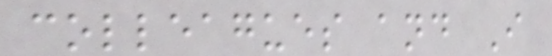colleagues and I
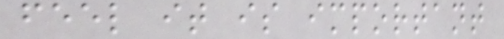feel it is important
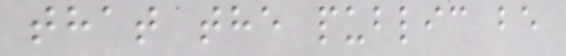that the public be
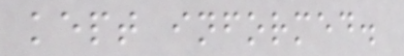kept informed.
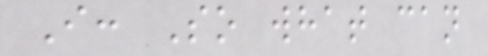I: So what can
